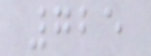725
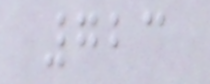723
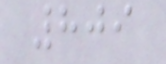809
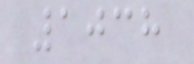1038
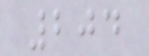204
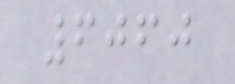6060
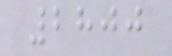2800
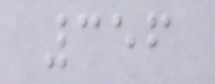356
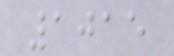1015
